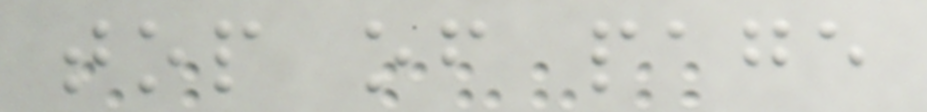top of page
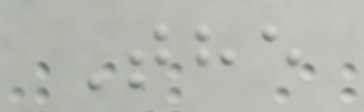The
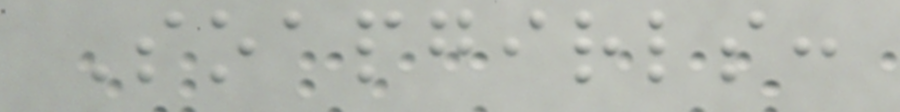Soapgirls:
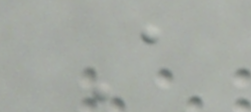A
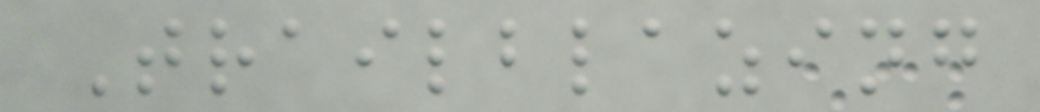Trailblazing
